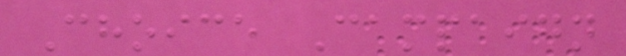Choice Campaign
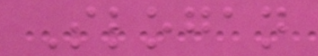Slogan
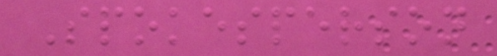Spokesperson
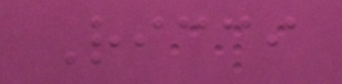Ricci
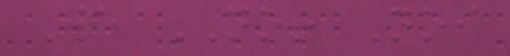We NO! Noi
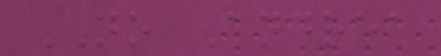NO Andrea
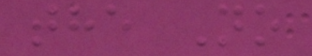the No
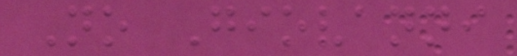No Giovanni
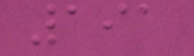191
